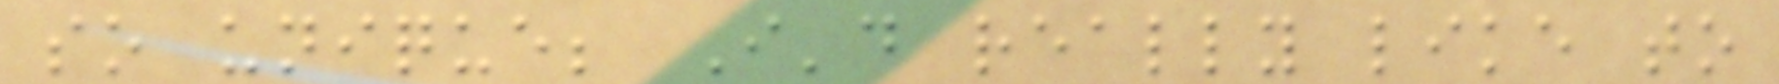so unique; I'd really like to
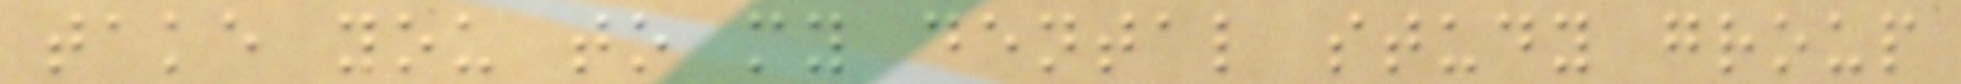take you to my dental study group
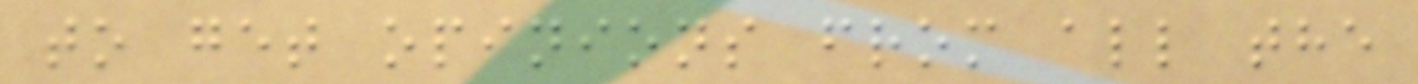to get opinions from all the
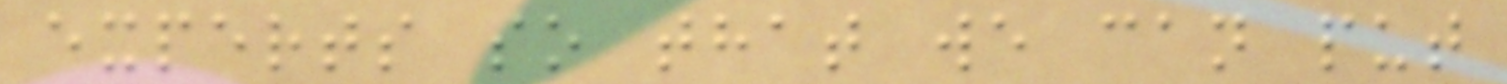experts so that we can put
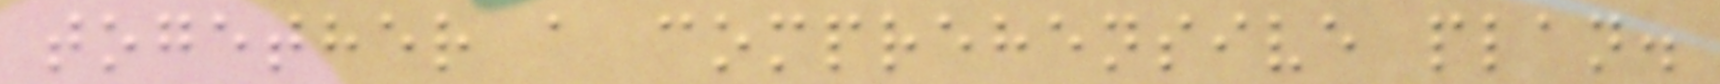together a comprehensive plan.
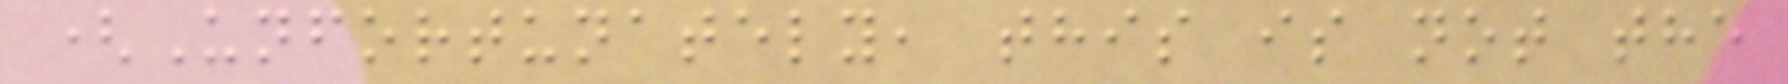(Unfortunately, this is not the
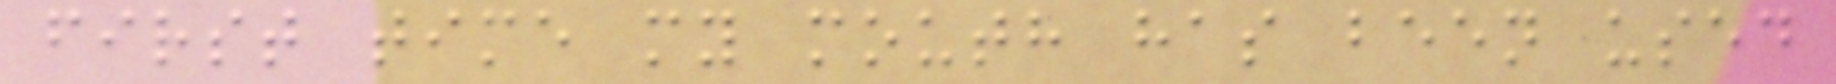first time my mouth has been used
